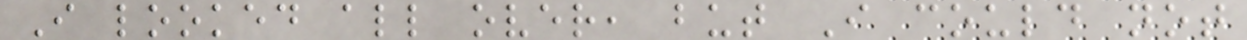I looked all over, but I could not
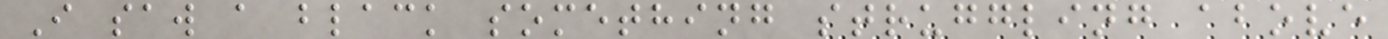I saw a black something struggling above
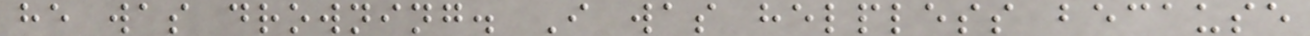he was drowning. I was helpless because
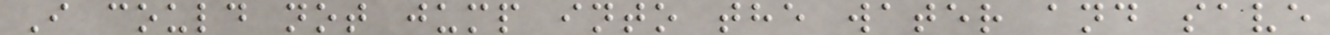I could not jump into the water and save
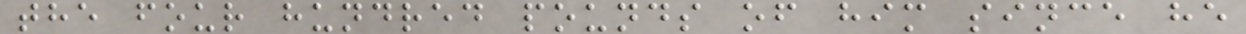the four hundred pounds of him since he
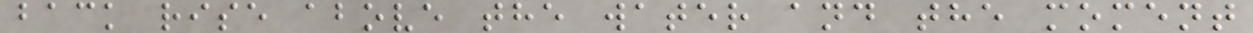back rise above the water and the moment
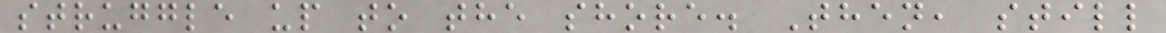struggle up to the shore. Then, still
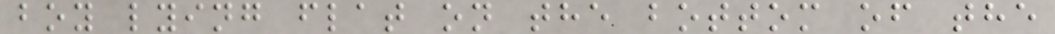boy lying flat on the bottom of the
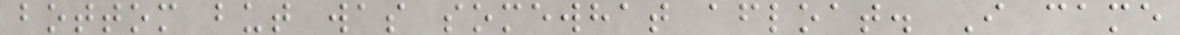bottom but was somewhat afloat. I came
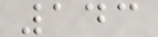143
